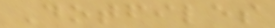Dotfiles
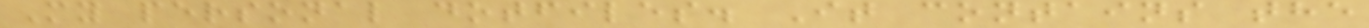My personal dotfiles. It contains the
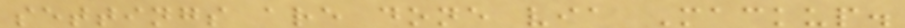settings are done via Mackup.
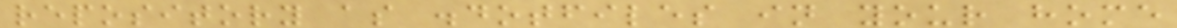repository as .dotfiles in your home
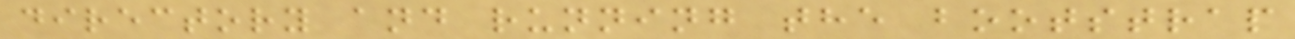directory and running the bootstrap
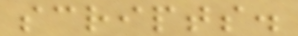scripts.
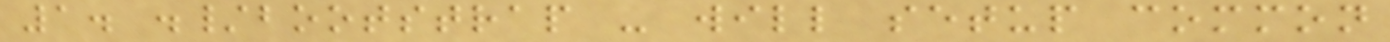1. ./bootstrap - will setup common
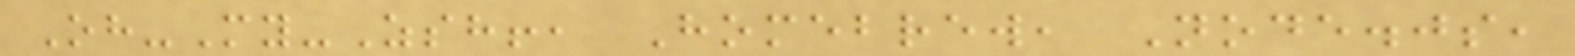Oh-My-Zsh!, Homebrew, Node.js,
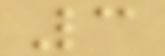3
